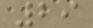29
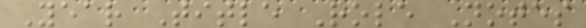Year Title Role Notes
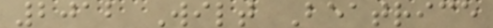2012 Wilt Beatrice
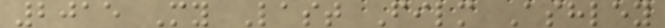2015 My Last Film Ashley
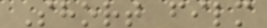Short film
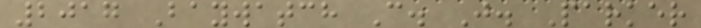2017 Baywatch C. J. Parker
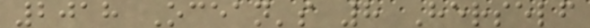2018 Ocean's 8 Herself
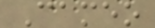Cameo
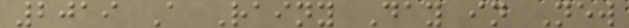2019 A Rainy Day in New
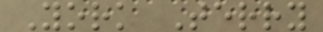York Terry
